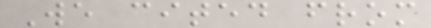We cited from
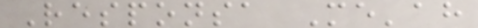Responsa Me'ah
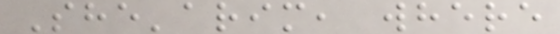She'arim, where
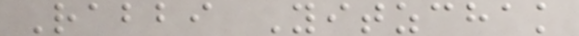Rabbi Yitzchak
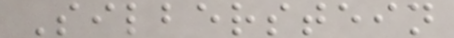Silberstein
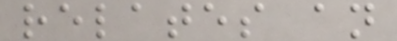relates an
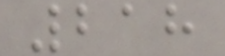218
